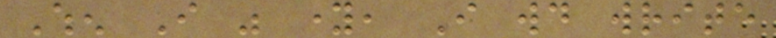When I was young, I would write
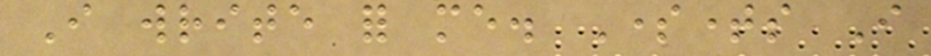I write for me. Sometimes I
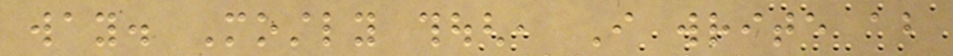way. Mostly though, I write about
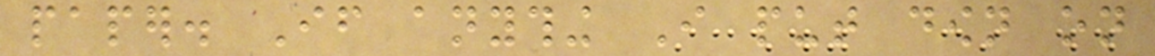paper. If anything I put down on
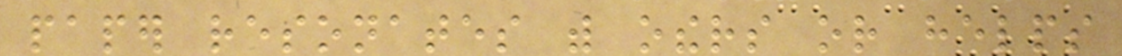paper resonates with others or helps
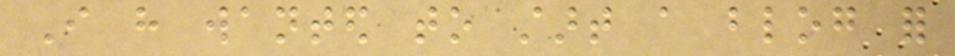I have wanted to start a blog for
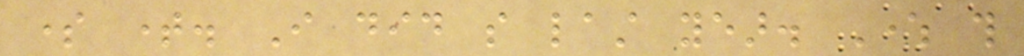some time. I did so last year. Where this
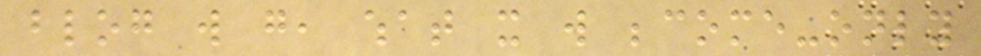blog will go, what it will become-only
